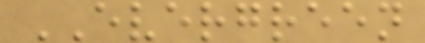EVERGREEN
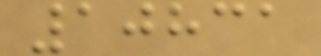10831
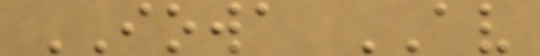IOWA AV
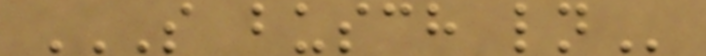S BUSCH LN
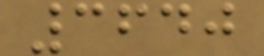3640
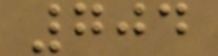704
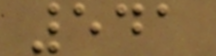541
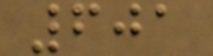601
